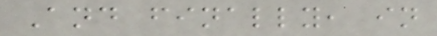And finally, in
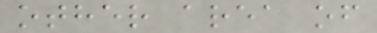other area of
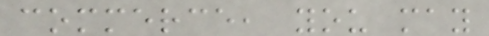commerce, you may
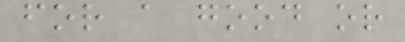for a good or
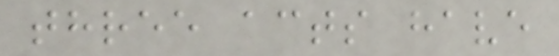three acts have
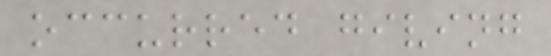occurred giving
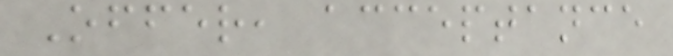Offer, acceptance
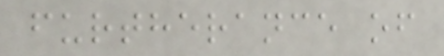furtherance of
